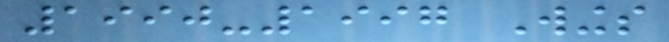1990-1997 Wings
